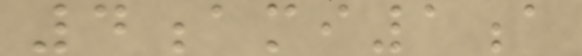4ami1a
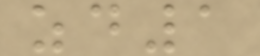zd1
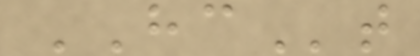HCt
